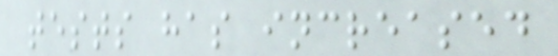tests has increased
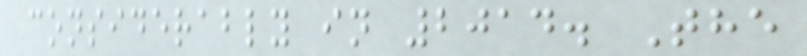considerably in 2014. The
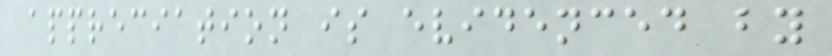appreciation is evidenced by
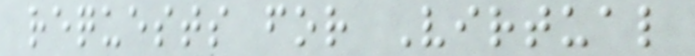requests for Virtual
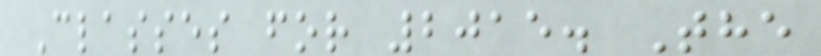Classes for 2015. The
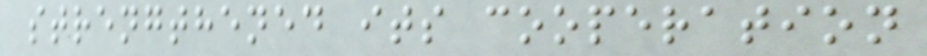strengthened its cooperation
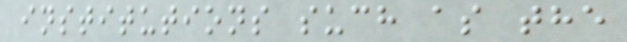institutions such as the
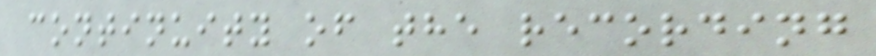continuity of the recording
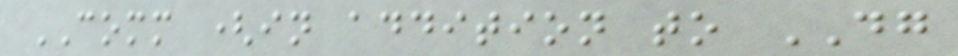COMM (in addition to DG
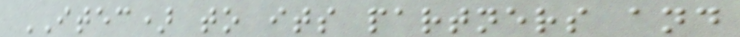ITEC) to its partners and
